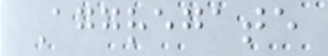Aggregate
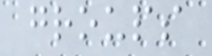groups
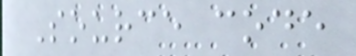Source code
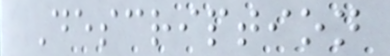Description
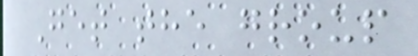Get the group
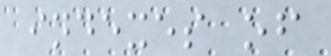indexes of
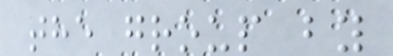the group by
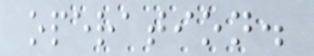operation.
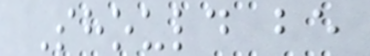Should be
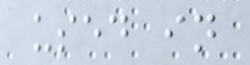used in
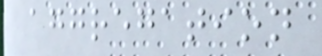aggregation
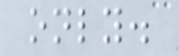only.
